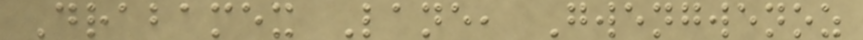Drabamex Lane, Gwengwenoz
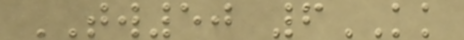TW50 6KK
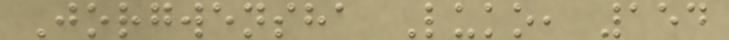Jorgwensha Luko, 154
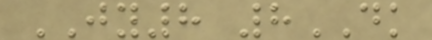JY8 8DK
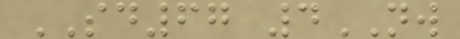SD67 4NW
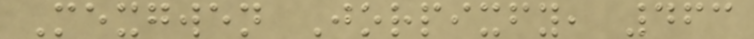Mexgwen Jorpixfy, 463
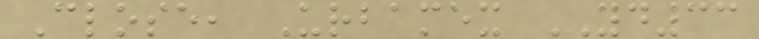Close, Urbamex YD33
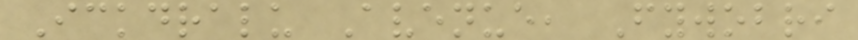Ickdralu Avenue, Fywobri
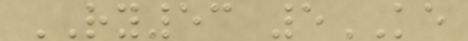RY53 5KE
